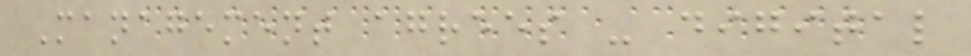Management agrees - digital
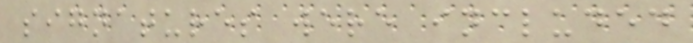signatures were included
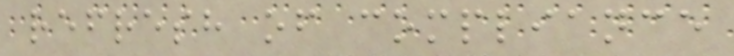refresh of compliance
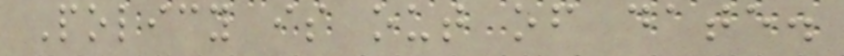Policy is out of date.
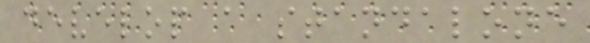develop a standalone
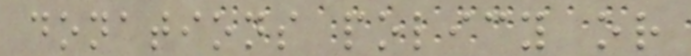donations policy or
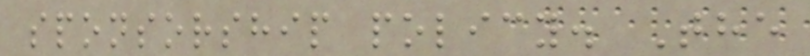sponsorship policy. The
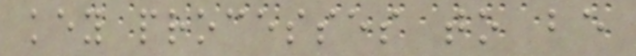key processes to be
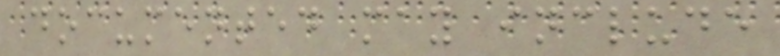documented may include
